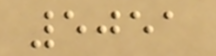5051
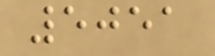5051
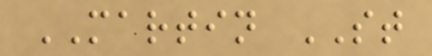MARTIN ST
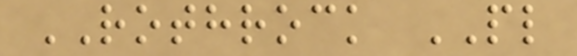ROTHROCK PL
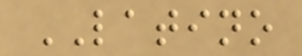LATINO
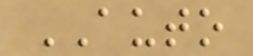AUTO
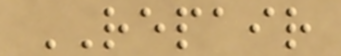REPAIR
